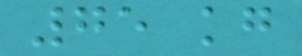75 kg
